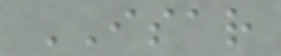ISAR
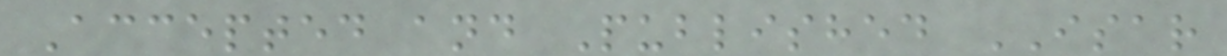Accepted and Published ISAR
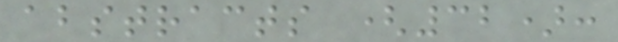abstracts (32):
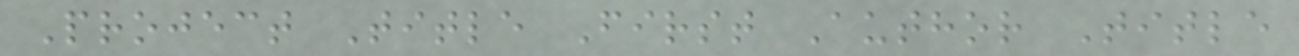Project Title First Author Title
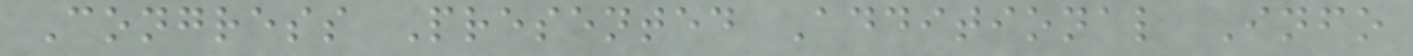Congress Presented Additional Info
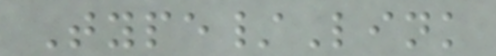Type/Link
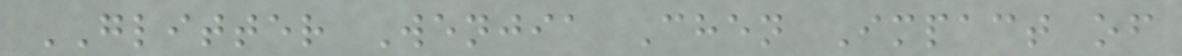GLITTER Wenjia Chen Impact of
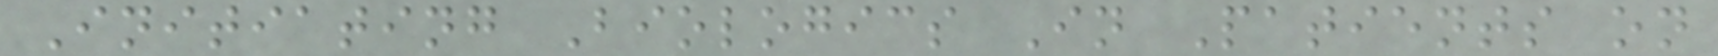Initiating Biologics In Patients on
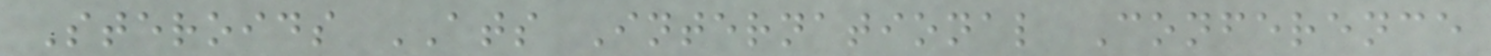Steroids ATS International Conference
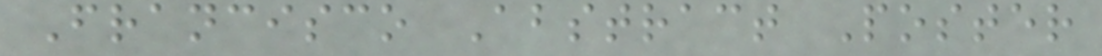Francisco Abstract Poster
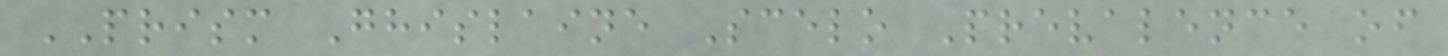PRISM Ghislaine Scelo Prevalence of
